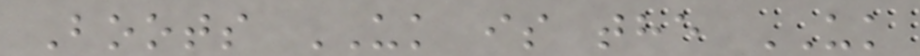Boots UK is the UK
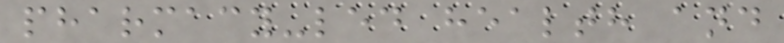pharmacy-led health and
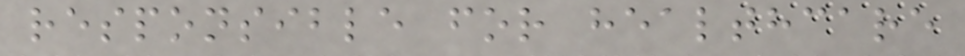responsible for healthcare
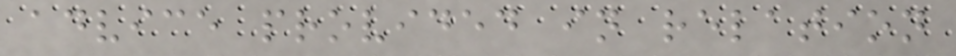advice provided in relation
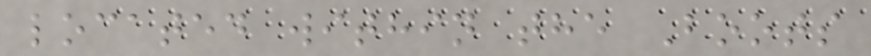located within the Boots
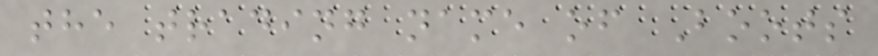the trading name of Boots
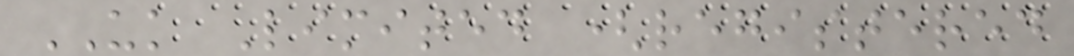UK Limited (registered
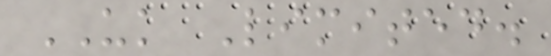UK Limited.
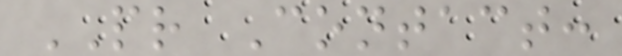PR Contact:
